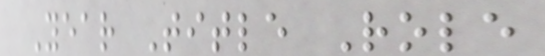Year Title Role
